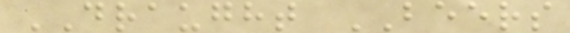DRAUGHT BEERS
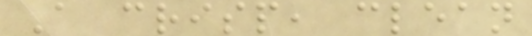A crisp, clean
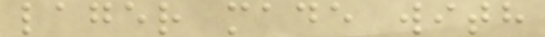lager made with
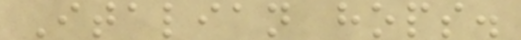Italian hops.
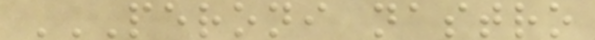PERONI NASTRO
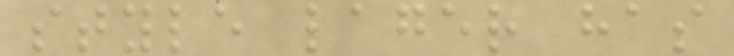style lager has
